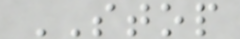STOP
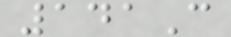141C
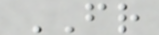FR
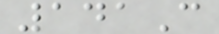141C
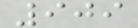909
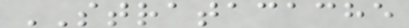STRATACACHE
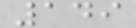149
